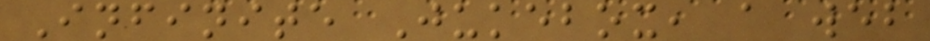Infinite Jukebox, a web
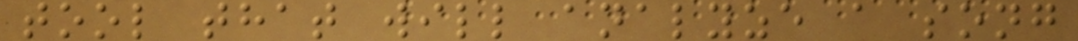tool that will analyze a song
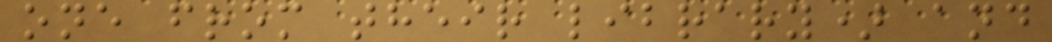one from their library) and
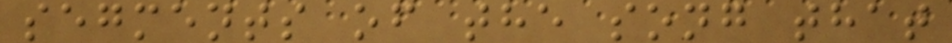segments of the song that
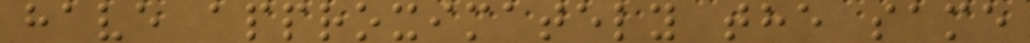have approximately the same
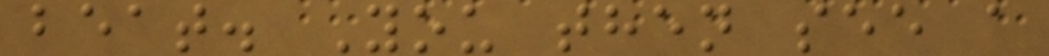beat. You then see a
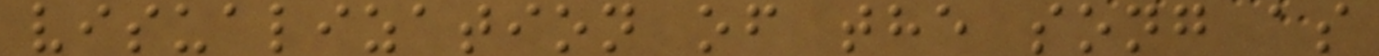visualization of the song as
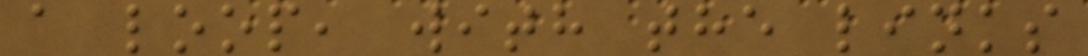a loop, with the links
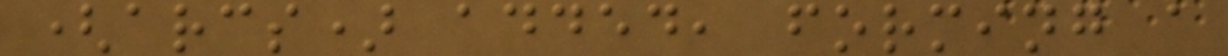(arcs) added, forming a
